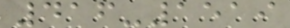416-1519
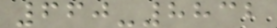660-8832
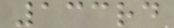133rd
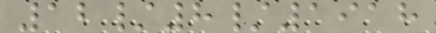12/8/1918
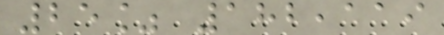25% 182,119
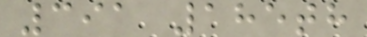391 185th
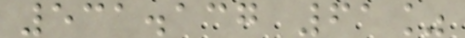531.137 61%
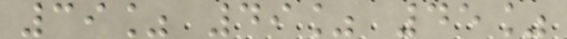39% 49% 45%
